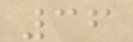36
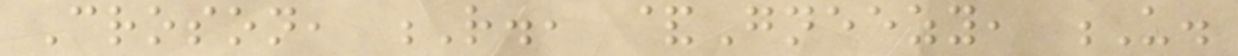Croson, R., &Gneezy, U.
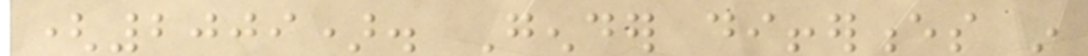(2009). Gender differences in
